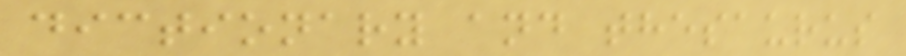dictionary and thesaurus
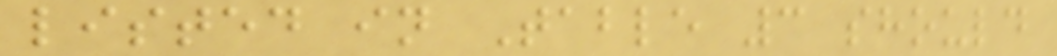listed in Table 3 should
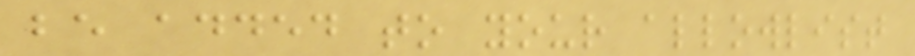be added to your allowlist
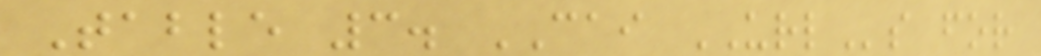Table 3. CAI URLs for
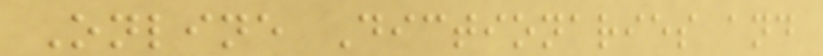Online Dictionaries and
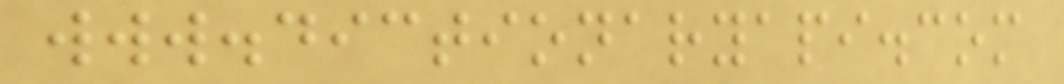www.dictionaryapi.com
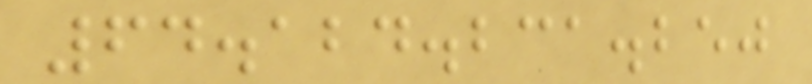64.124.231.250
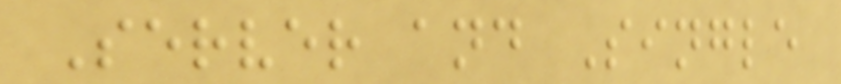Server and Single
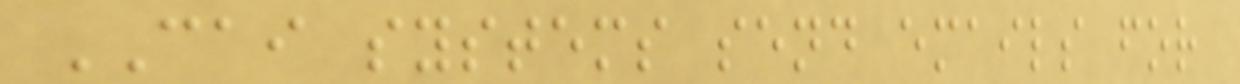CAI systems send emails for
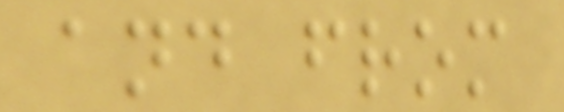and from
